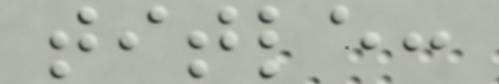title:
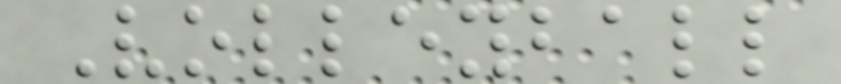Volleyball
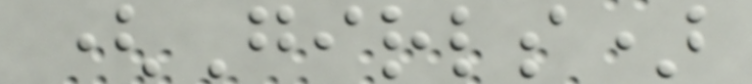(Girls)
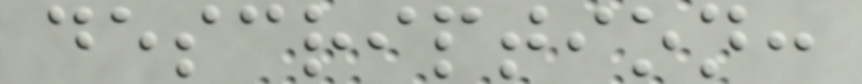description:
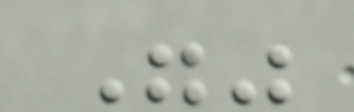""
